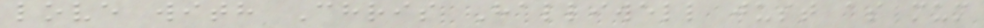love with Chris Halliwell just as mum
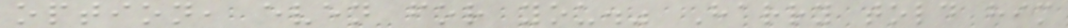option, even for you." Harry told him
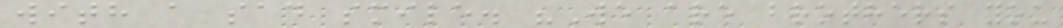with a sad smile. "We are brothers you
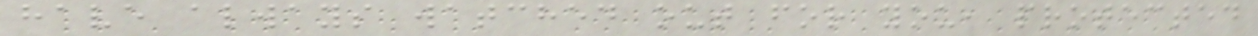have always watched out for you, protected
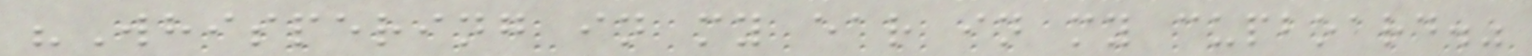"Whispering in my ear in my cupboard."
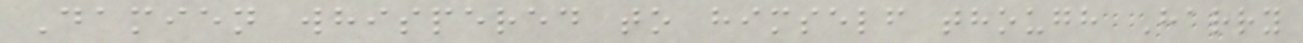Damien whispered to himself though Harry
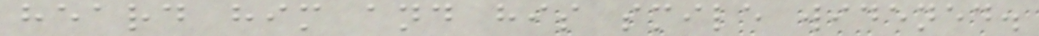heard him and his smile widened.
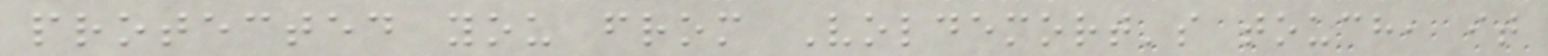protected you from Voldemort's touch, it
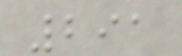291
